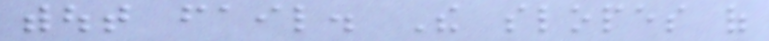without fail. The slopes of
